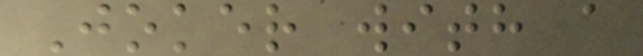Joker with a
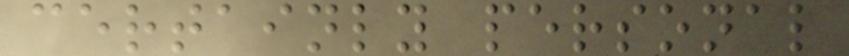certainly personal
